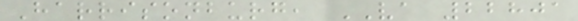Harrisonburg, VA 22801
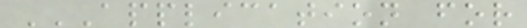APPLICATION FOR
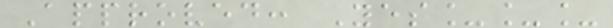Approved: Yes___
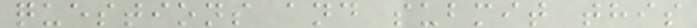questions and submit this
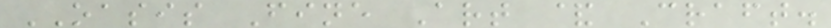OASIS Fine Art & Craft.
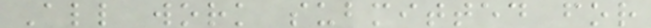All work submitted for
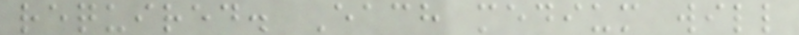required. Each medium will
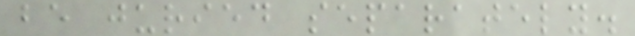be juried separately.
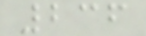236
